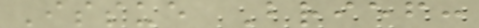Issue Brief:
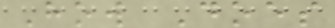How Does
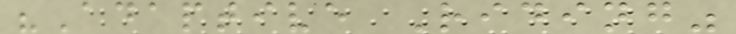"Adaptive Riding"
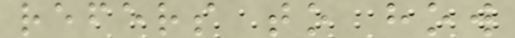refers to how
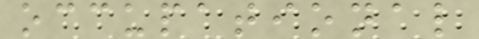occupational
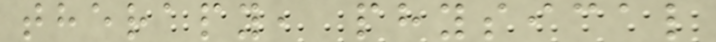therapy, physical
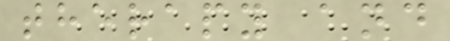therapy and
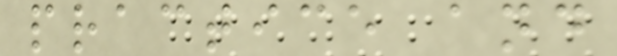practice and
